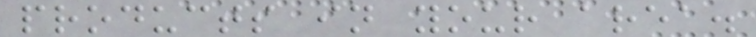products in your area.
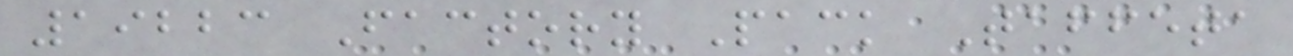19223 Factory Pack Taffeta
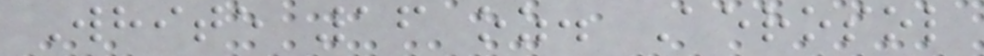White 16 oz. Aerosol
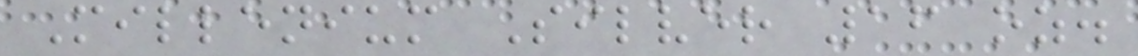Millenium Silver 16 oz.
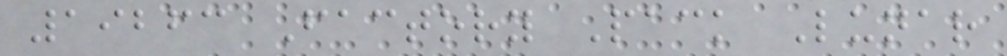19263 Factory Pack Lunar
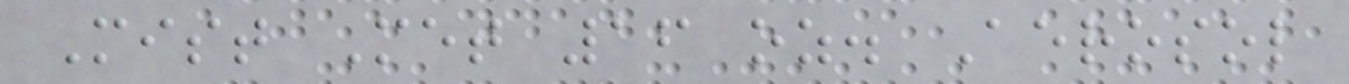Mist Met 16 oz. Aerosol
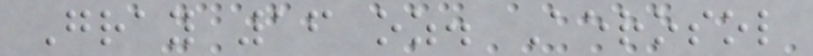Gray 16 oz. Aerosol
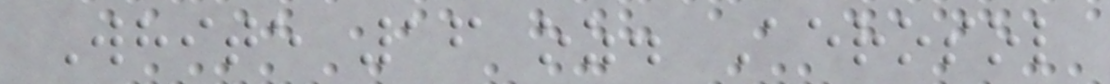White 16 oz. Aerosol
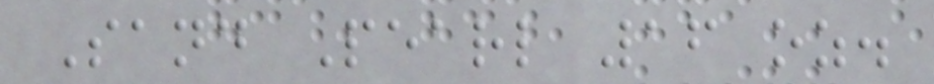Sand Pearl 16 oz.
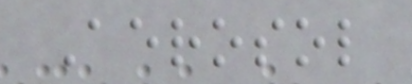Aerosol
